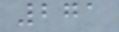271
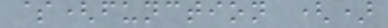$(function ()
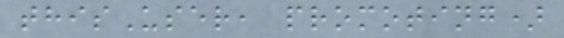thisUser, promoting)
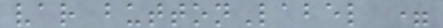var buttonLabel =
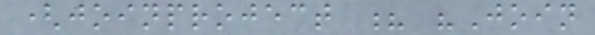(joinproject ? "Join
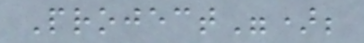Project");
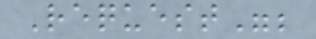Request";
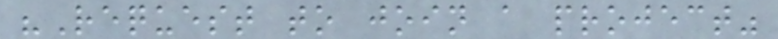"Request to join a project"
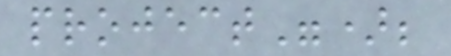project");
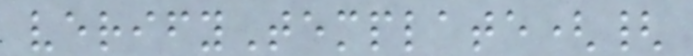verifyTemplate({
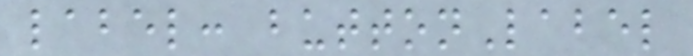label: buttonLabel
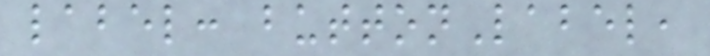label: buttonLabel,
